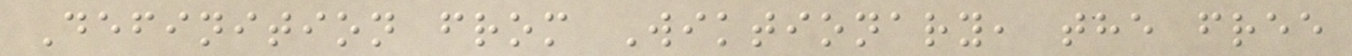Definition from Wiktionary, the free
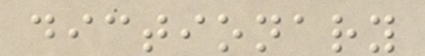dictionary
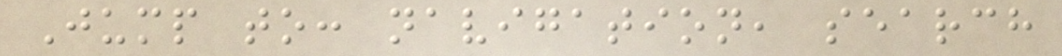Jump to: navigation, search
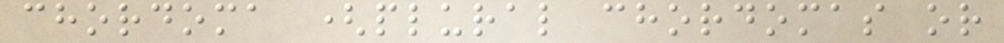chordoma (plural chordomas or
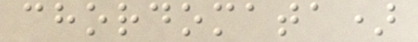chordomata)
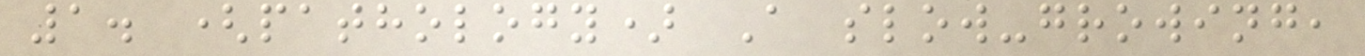1. (pathology) A slow-growing,
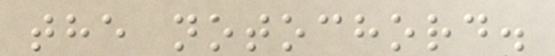the notochord.
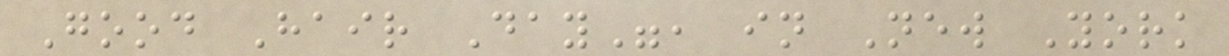Good Hair Day", in New York
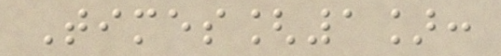Times[1]:
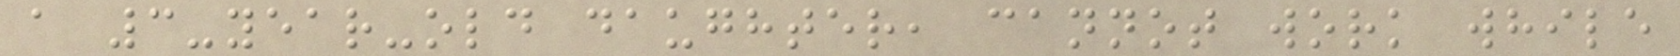a 3-year-old daughter, cannot work while
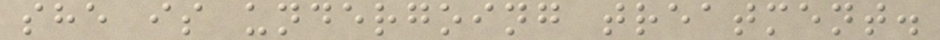she is undergoing treatment.
